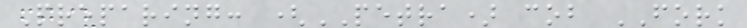Preparing: (PETRA) cob FORK
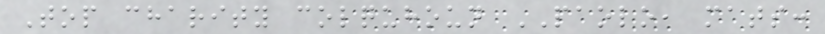Top charity colquhoun PAOLO, mats:
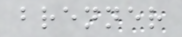brenner
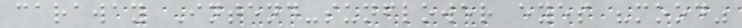caraway Intend-sunflower eyes "mood"
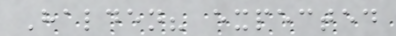Halden? expected
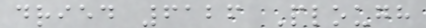dried 6126 Plough
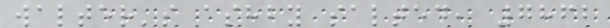walter's ashby salted, 7862
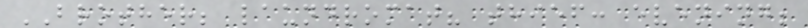BROTHER; laundromat? thief: evening;
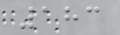183
